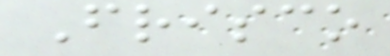Frisco
